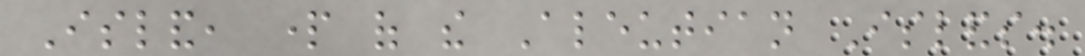Island, part of the Aleutian Islands.
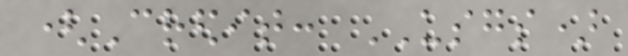(Credit: USGS)
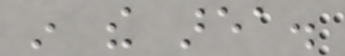in the area.
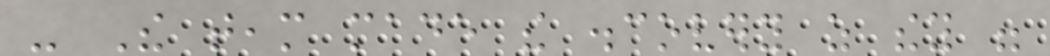- The team made the discovery as they were
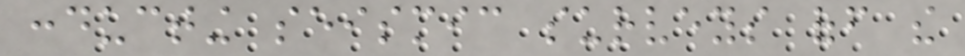conducting seismic surveys off the
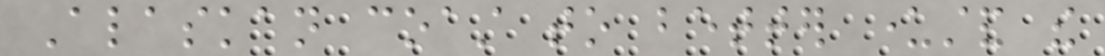Alaskan coast to better understand the
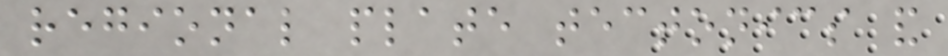regional plate tectonics and
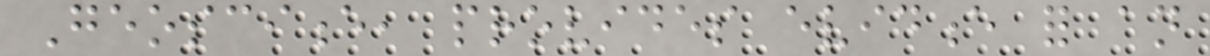Geoscience, provides evidence for an
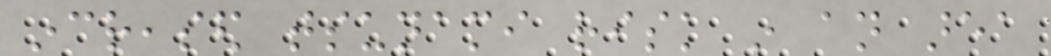increased tsunami risk in an area
